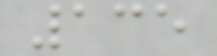135
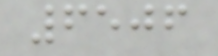6506
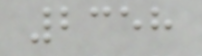2358
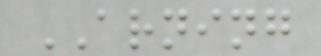ARNING
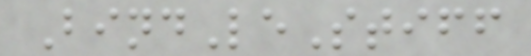BindLeStiff
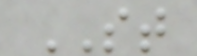ST
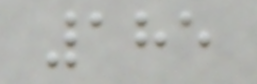185
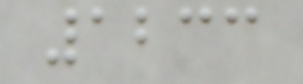1233
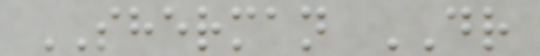SHERMAN DR
